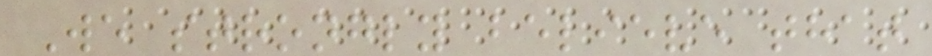We strongly believe that
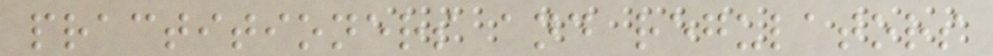practitioners and regulators
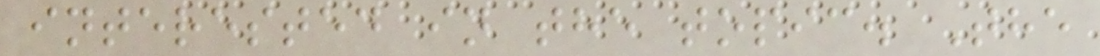interested in the topic. The
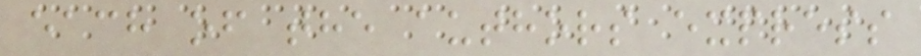each of the authors express
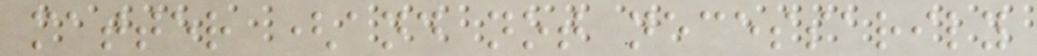matter (and not necessarily
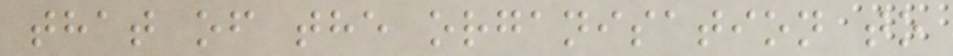that of the organisation to
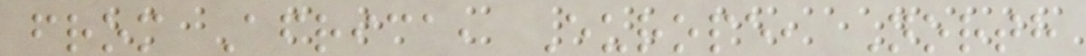from Africa, Europe, North
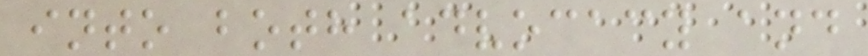into both advocacy and
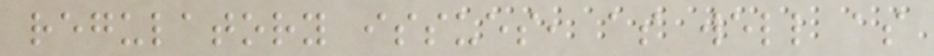regulatory issues, as well as
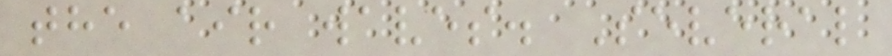the air waves. Several
